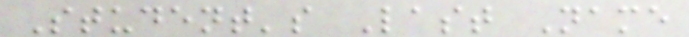Student's Last Name
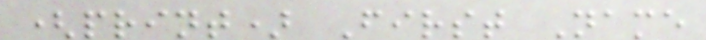(print) First Name
